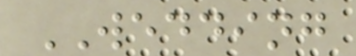WEDDING
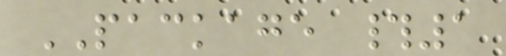PACKAGE #1
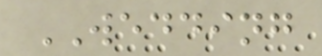WEDDING
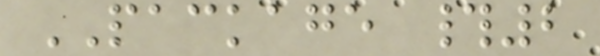PACKAGE #2
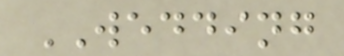WEDDING
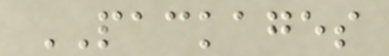PACKAGES
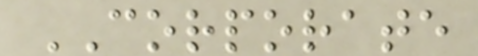CORPORATE
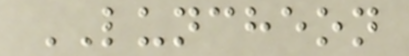LUNCHEON
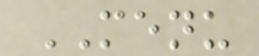MENU
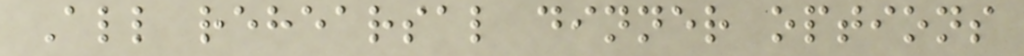All rehearsal dinner options
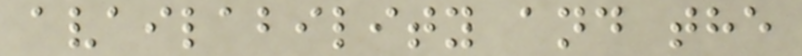availability and the
